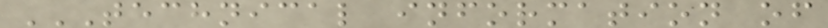TECHNICAL INFORMATION OF
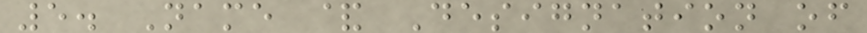5. Name & Designation of
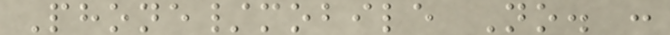Phone/mobile No. :
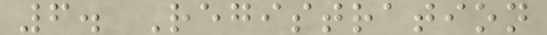6. Registration
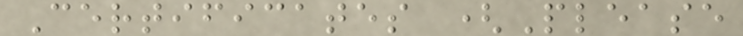Certificates (Please
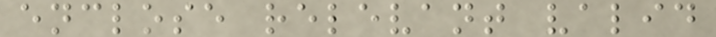enclose relevant valid
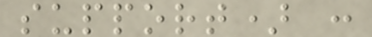support) :
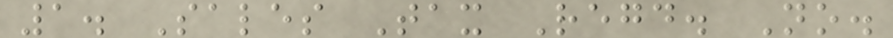1. Sales Tax Regd. No.
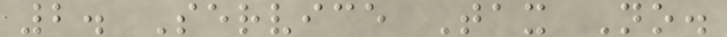2. Service Tax No.
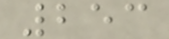253
